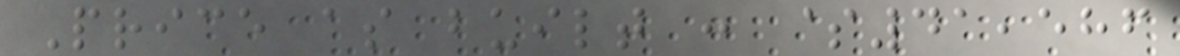Price as built : $41,586
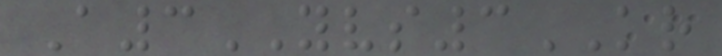A3YVS3KR
